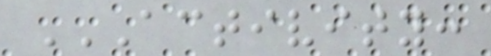ACTIVITY:
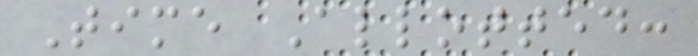Time Allotted:
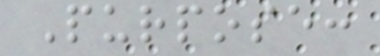Purpose:
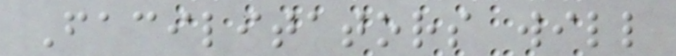Facilitators will
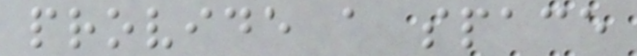provide a space
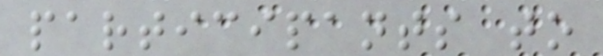participants to
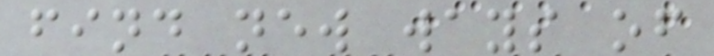find new ways of
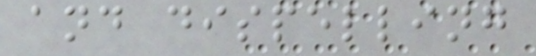and dispelling
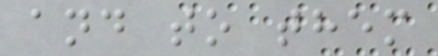and to them
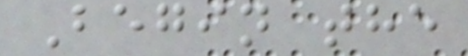Begin the
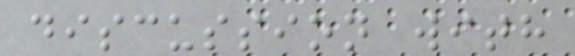discussion with
